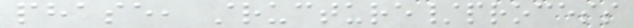phase, structure/process
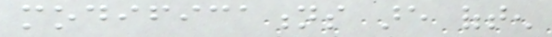modifications are often
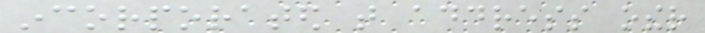incorporated that address other
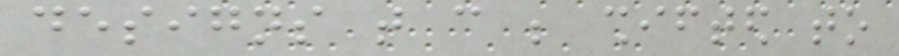designs that can be shifted to
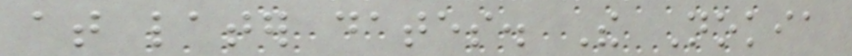at later dates. The Nokia
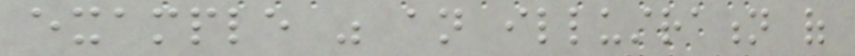example was an illustration of
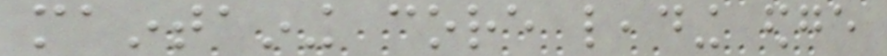maintaining core leading edge
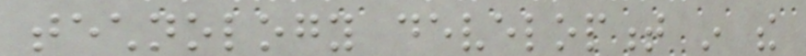technology development in the
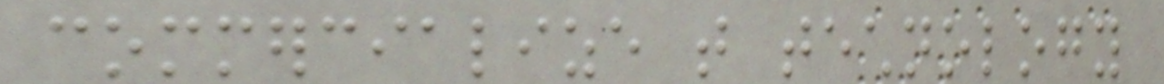commercialize that technology
